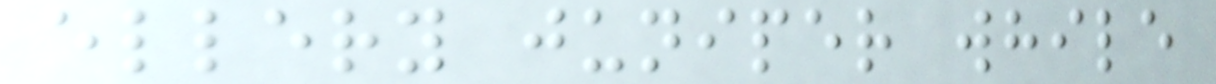ellery juniper while
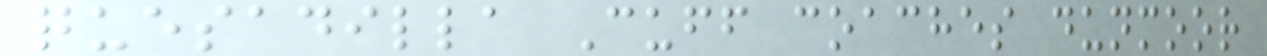quesadilla Cuff coaches dunmoor
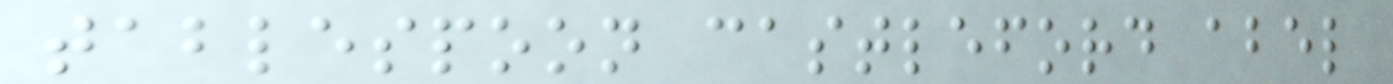tablespoon castleford abel
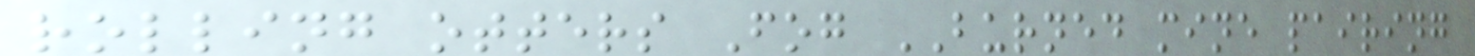rolling otters Fog BURNED mine pairing
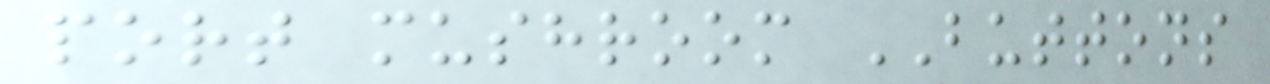port mushroom BUTTONS
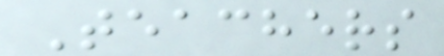Teachers
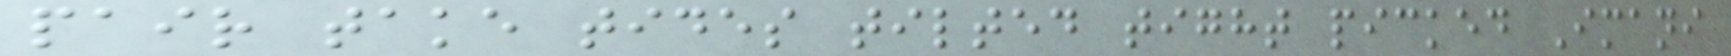pair take tides tilted tight picked Imani
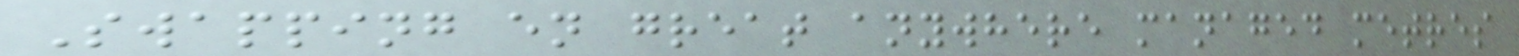Swapping en great anywhere managed metres
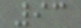93
